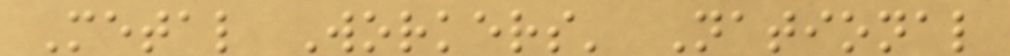Metal Workers' National
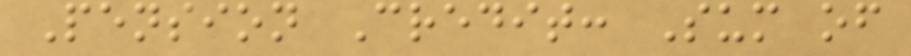Pension Credit: Sum of
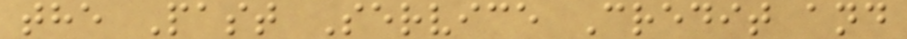the Past Service Credit and
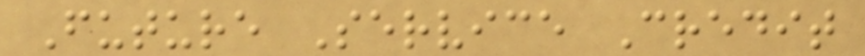Future Service Credit
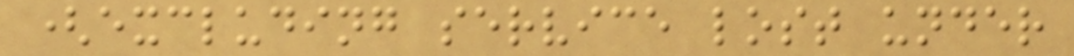(excluding service lost under
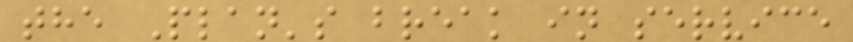the Plan's break in service
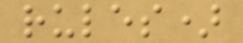rules)
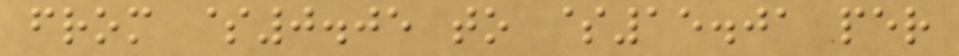from $0.05 to $15.01 per
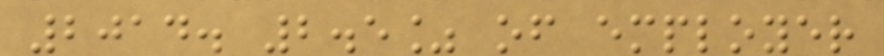2014. 2.5% of employer
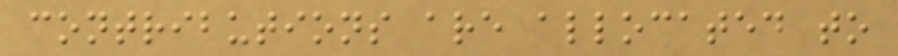contributions are allocated to
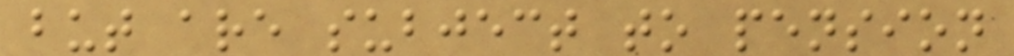but are subject to pension
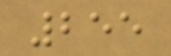255
